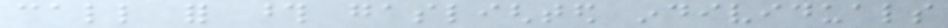call for those gaslighted individuals
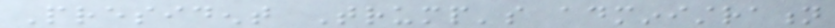President Trump's administration
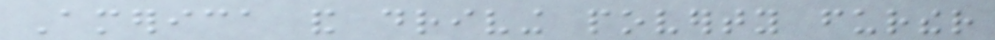America and driving poverty further
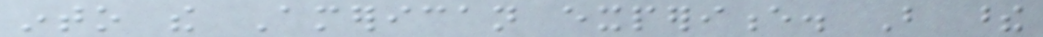into the American experience. But these
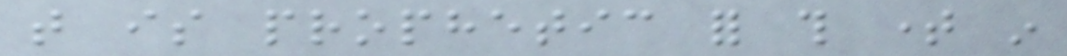that is prophetic for this time in
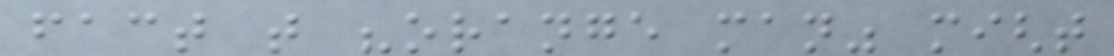fact that "orange man" might
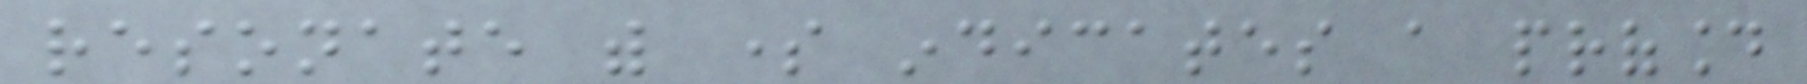resonate with some indicates a profound
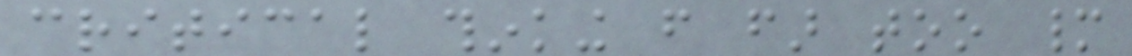critical thinking from far too many
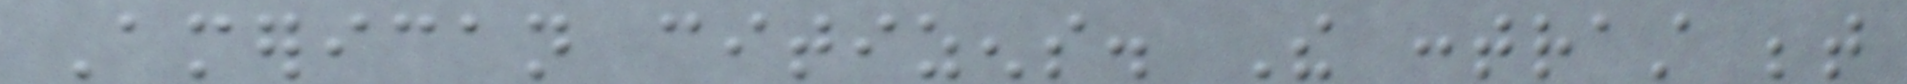American citizens. The contrast between
